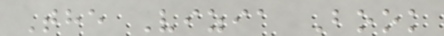The Vizia Book
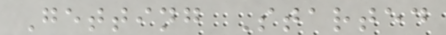Getting Started
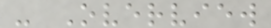- Overview
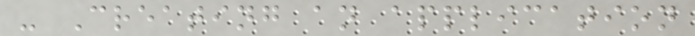- Creating an application
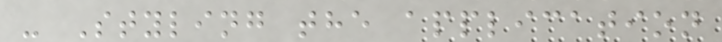- Styling the application
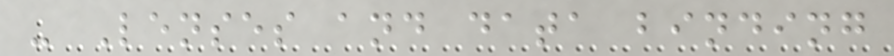- Lenses and data binding
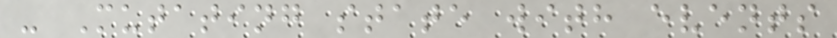- Mutating state with events
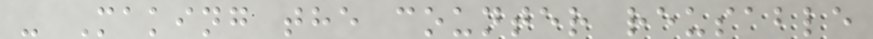- Making the counter reusable
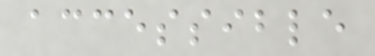accessible
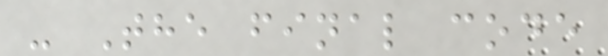- The final code
